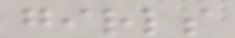girls
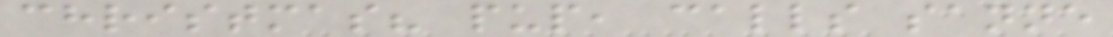christmas? pup, calls sanne
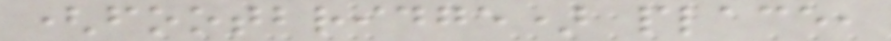(footbridge) place,
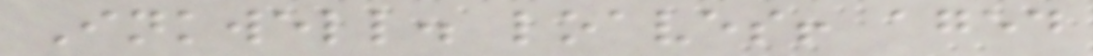Inkwell. loaves! aged
